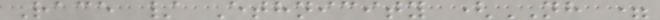Race / Ethnicity (NH =
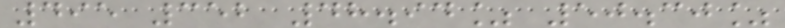495 352 48.94% 50.30%
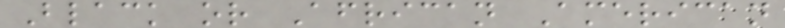Black or African American
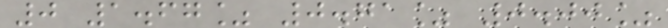0 1.67% 0.71% 0.00%
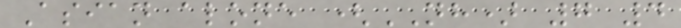Asian alone (NH) 7 4
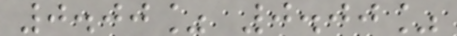0.00% 0.00%
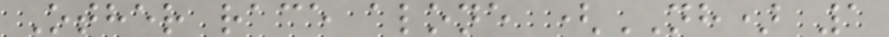Other race alone (NH) 1
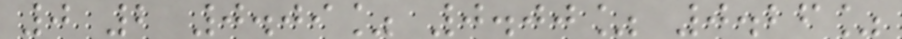0 2 0.09% 0.00% 0.26%
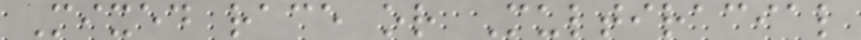Mixed race or Multiracial
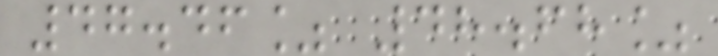47.46% 48.68%
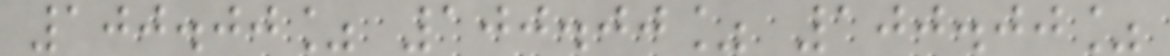100.00% 100.00% 100.00%
